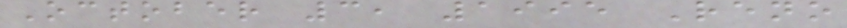October 3, 1995 Reno
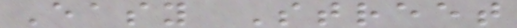Easy Street
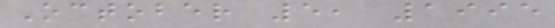October 5, 1995
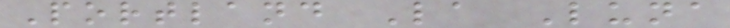Portland La Luna
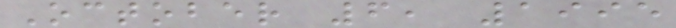October 6, 1995
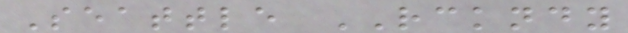Seattle RCKNDY
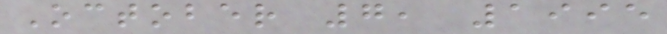October 7, 1995
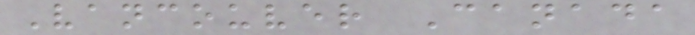Vancouver Canada
